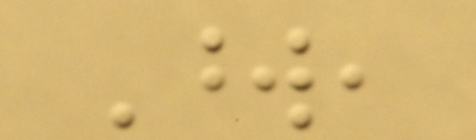Word,
